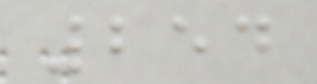254
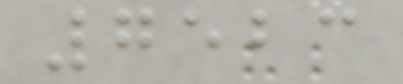7523
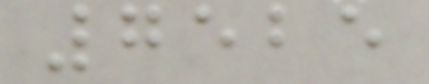7525
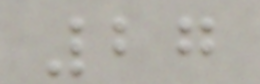27
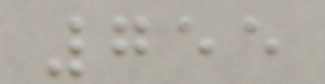755
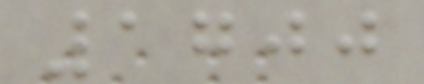1700
